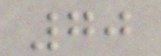70
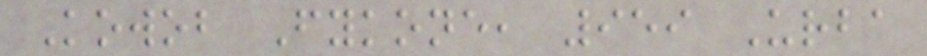Kowob Fykone, 959 Urba
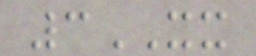3XX
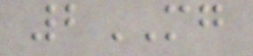2MG
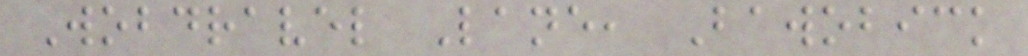Wobdravel Lane, Bawobick
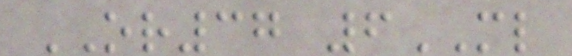OR37 6ML
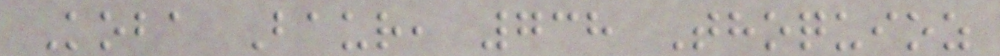Koba Baur, 738 Thoquioz
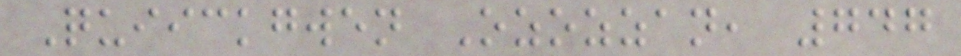Quiickgwen Ozozzan, 747
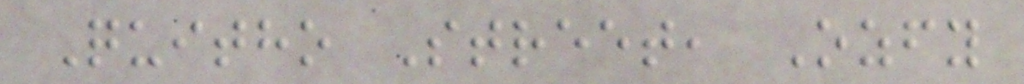Quitho Street, Ozfy
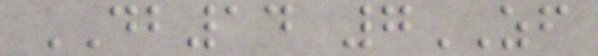DB14 7ZF
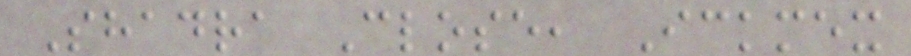Shadra Close, Ickmex
